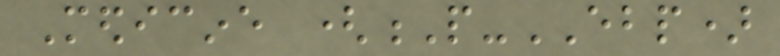Medicine (P-EBP)
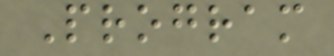Program
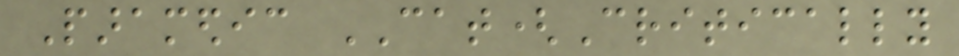Paramedic CAT(Critically
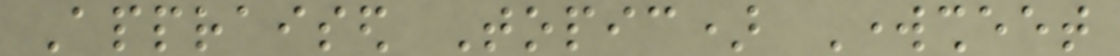Appraised Topic) Worksheet
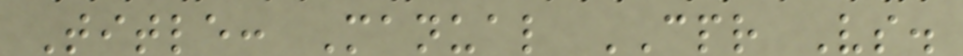Title: Manual CPR Vs.
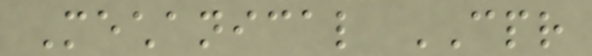Mechanical CPR
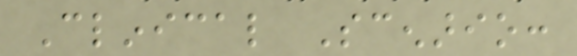Clinical Scenario:
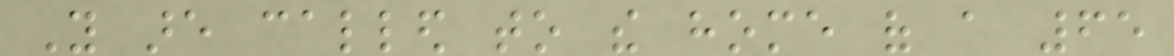You are called to the home of a 65
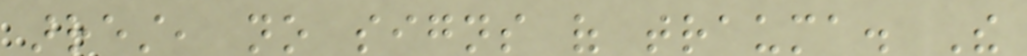arrest, no signs of trauma. The
